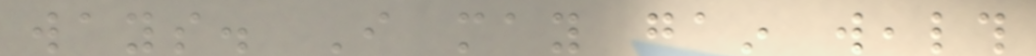ways. I may gain wealth
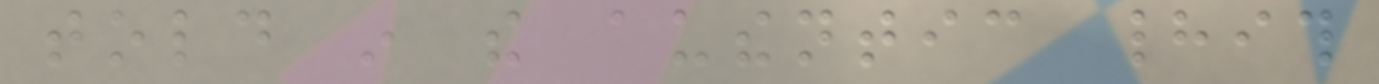told in the authentic hadith
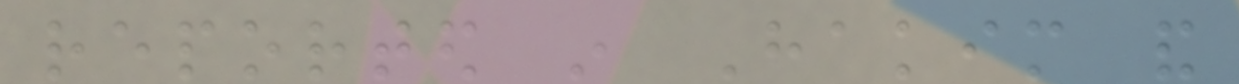reported in Hakim and
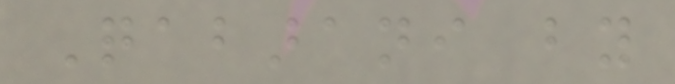Qabarani by
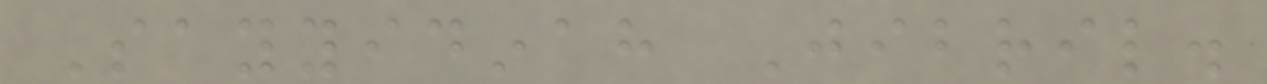Sayyidinah Jibril.
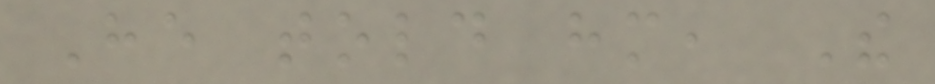He told him, The
